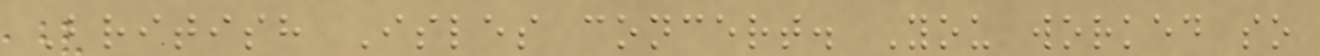British Isles concert. You worked so
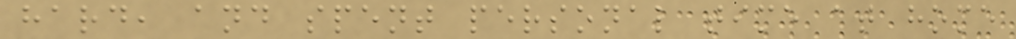hard, and spent personal time at home
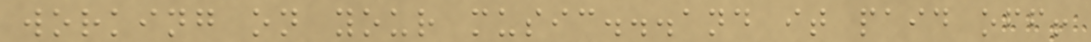working on your music...and it paid off!
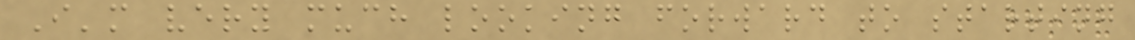I'm very much looking forward to starting
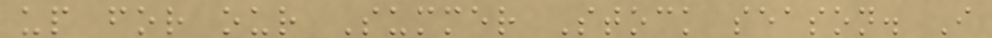up for our Summer Stock season. I
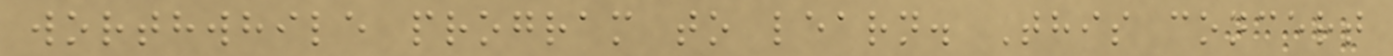worthwhile program to learn. This concert
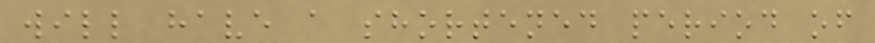will have a shortened period of
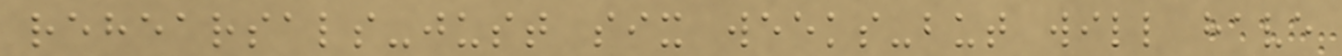rehearsals-just six weeks-but will have
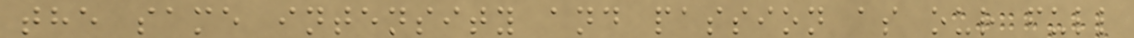the same intensity and passion as our full
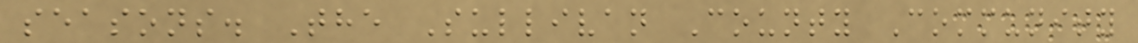seasons. The Sullivan County Community
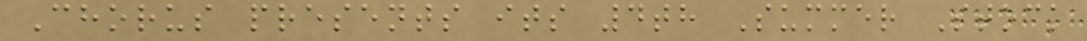Chorus presents its 4th Summer Stock
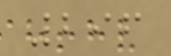296
